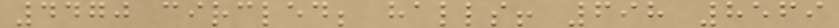4470 circled; halls! 698 8569
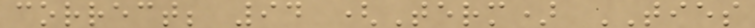correct; 94 (Term) TIES
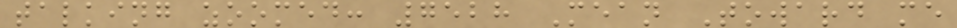talking zoomed: 7528 Mean Toward me
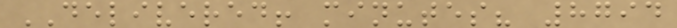DELIVERED! minutes? 8794
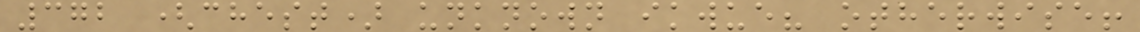372 (chest) unknown ikwue? otherwise!
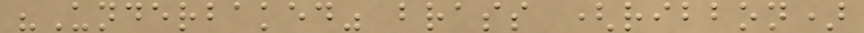"Underbaked" brass (ribbon)
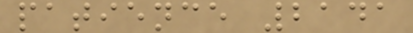patience 2141
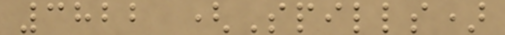3822 (Spills)
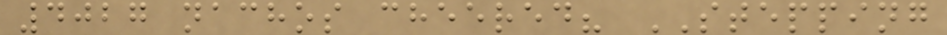4027 nachos cheered? STEPPING
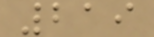219
